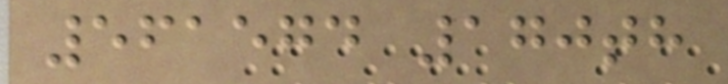561574 170th
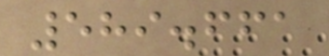589.661
